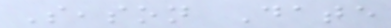Season Date
